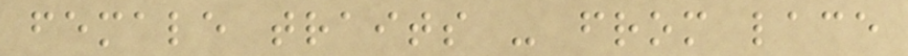female traits - from lace
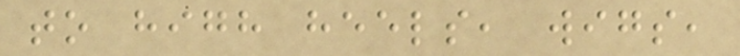to high heels, wigs,
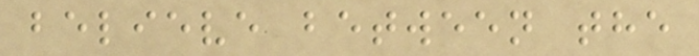believe between the
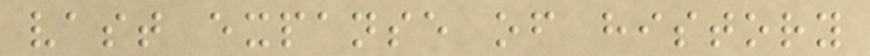vast expanse of history
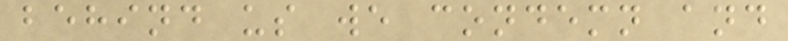behind us we condemn and
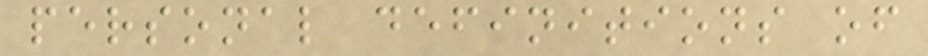personal definitions of
